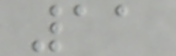11
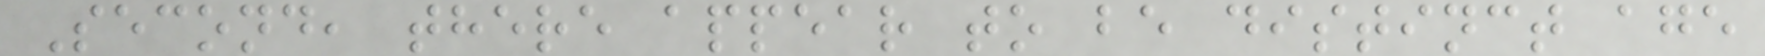Second, there appear to be distinct age
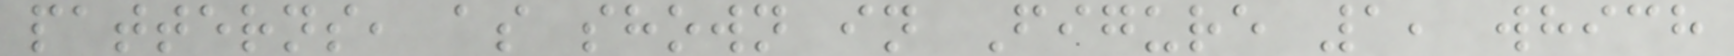patterns, as shown in Figure 1, which
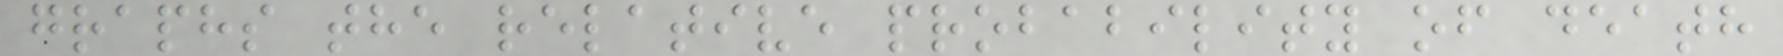graphs the relative probability of death
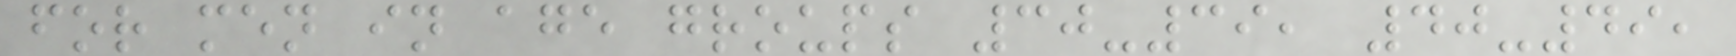for men in age groups 30-39, 40-49,
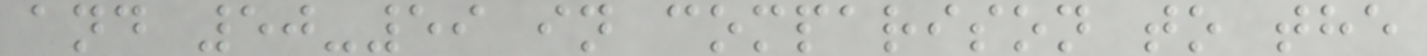and 50-59 in comparison to the
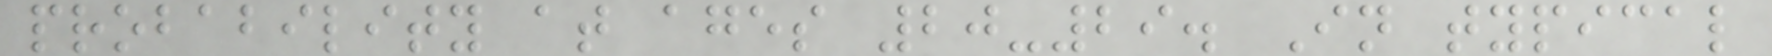probability at ages 20-29. In typical
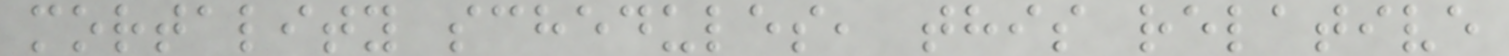mortality schedules, this relative
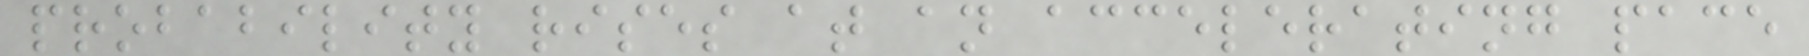probability rises at an accelerating pace
